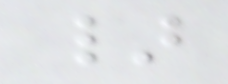}
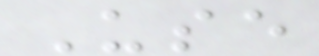Use
